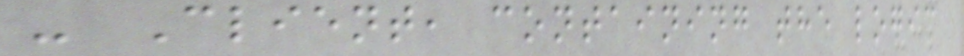- Client, containing the logic
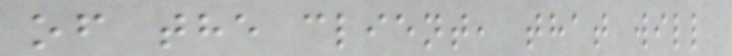of the client, that will
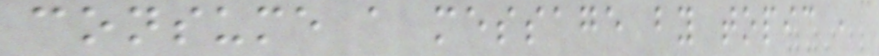consume a message by topic ,
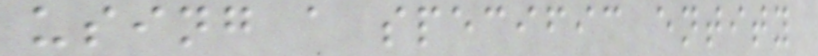using a specific entity
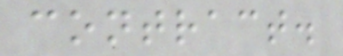contract.
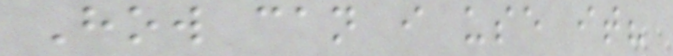How can i use it?
